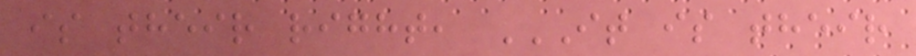is their right, IT IS THEIR
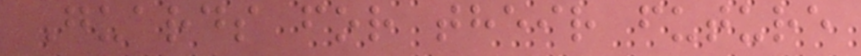Guards for their future
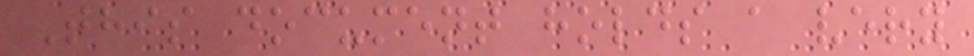This document holds a very
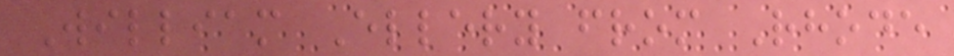William Ellery from Rhode
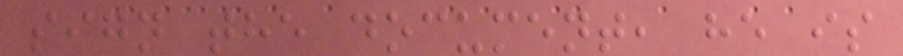sign the document, he is
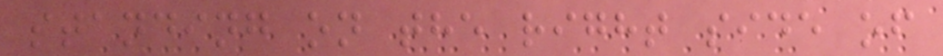standing on the right side of
